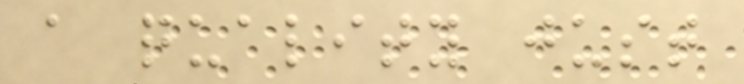a quality just
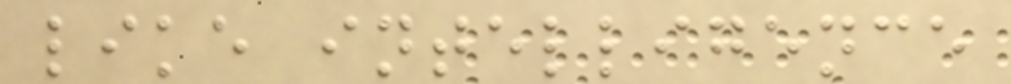like intelligence
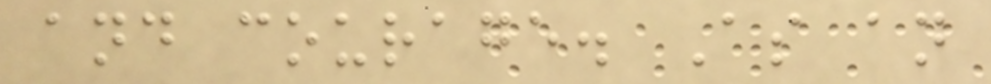and courage. As an
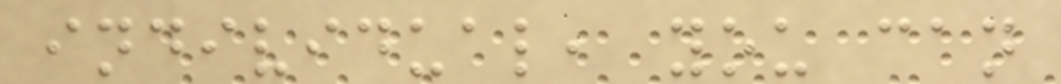individual, you can
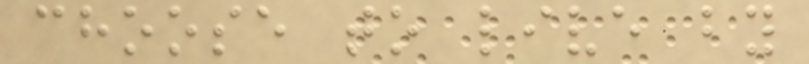choose to live by
